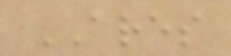ARES
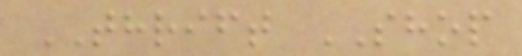THRIFT SHOP
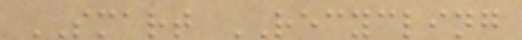SMART RECYCLING
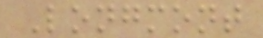Longmont
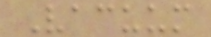Vacuum
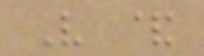V &
